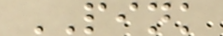PINK
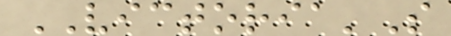VICTORIA'S
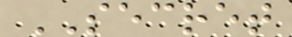SECRET
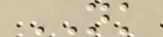NK
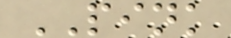PINK
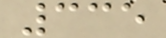335
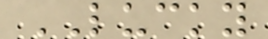LUCKY
